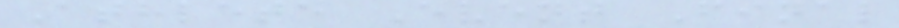Athlete Event Final
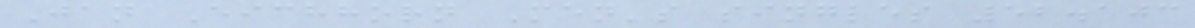Jan Eichhorn Men's singles 52.103
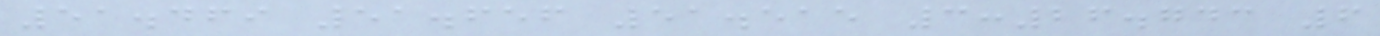51.469 51.656 51.515 3:26.743 6
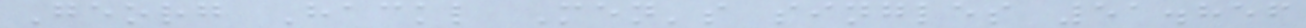Georg Hackl Men's singles 51.856
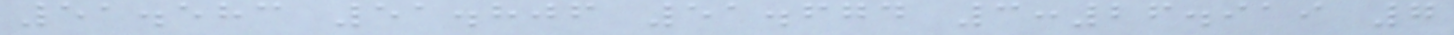51.583 51.806 51.674 3:26.919 7
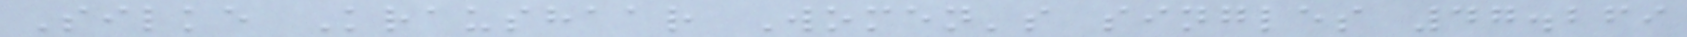Silke Kraushaar Women's singles 47.269
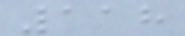118
